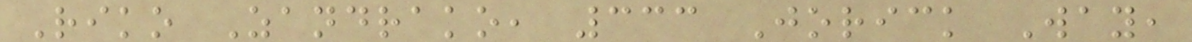Riko Zandrako, 333 Jorick Way,
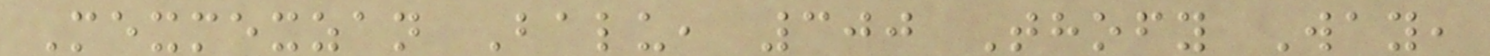Mexmexzan Balu, 300 Thofy Way,
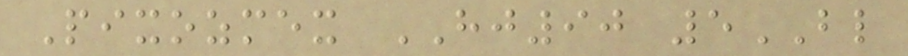Pixozmex HJ90 5BL
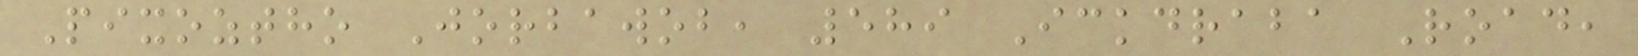Pixoztho Jorbawob, 589 Ickdraba Road,
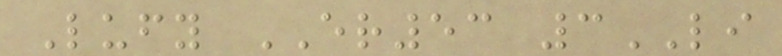Lufy ER53 3LI
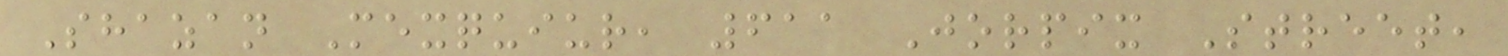Shazan Mexquiur, 611 Jorpix Street,
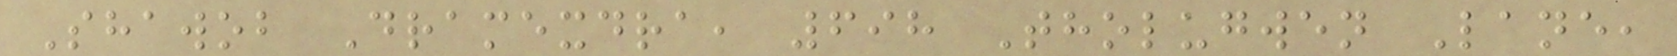Shawob Dramexdra, 698 Tholugwen Lane,
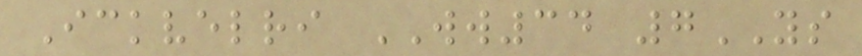Ickvelri WW34 7YS
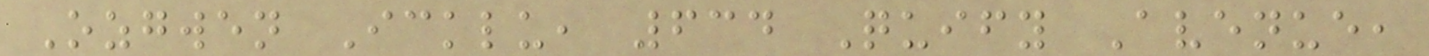Ozgwen Icklu, 634 Quify Avenue,
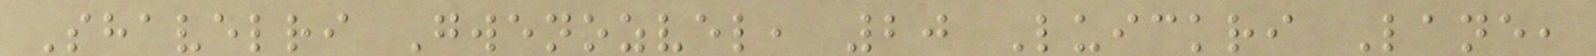Shavelri Gwenozvel, 20 Luickri Lane,
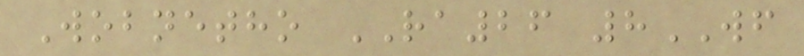Wobnetho RA26 8WF
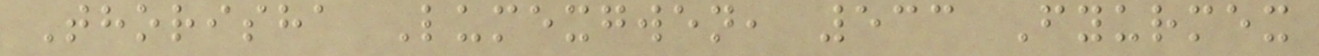Thorisha Lumexgwen, 533 Fyurmex
